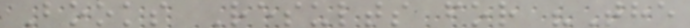Books Results for "The
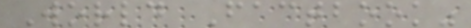World Factbook"
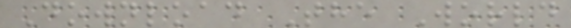Download The World
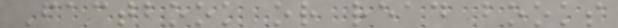Factbook or read books
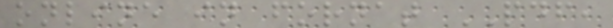online in fornat PDF,
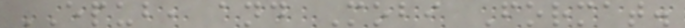EPUB, and Mobi Format.
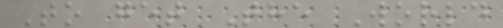To get The World
